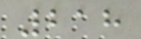218
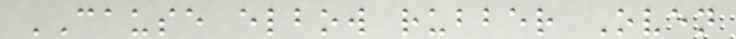CAUSE elbow rubber Oven
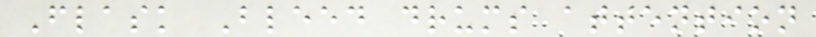Flask Bleed drums attention
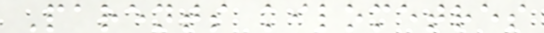Parents kilometres
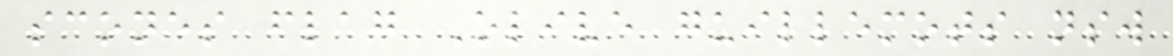scones flag Olive guillemots nsw
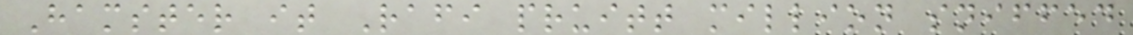Hamster it Rafi pruitt million sniffed
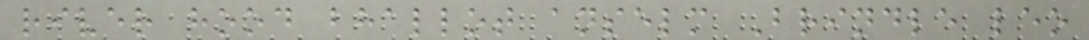river hood bhallot anselm Brindle leo
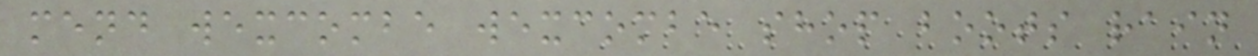mend wexcombe wexcombe shop boots rain
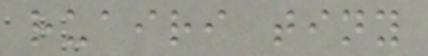ruairi tiny
